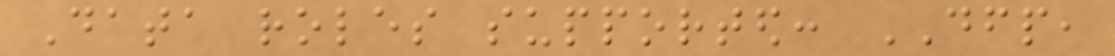Data roles supported: DFP,
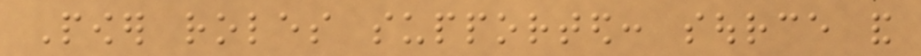Power roles supported: source and
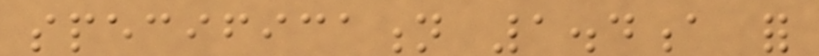specification 1.4a for
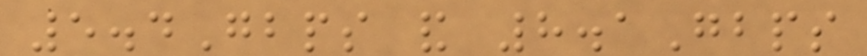5.4Gbps and 8.1Gbps
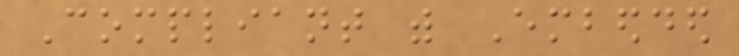Compliant with Embedded
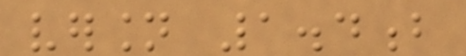version 1.4b
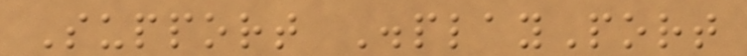Support DisplayPort
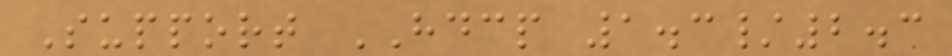Support HDCP 1.3/2.3
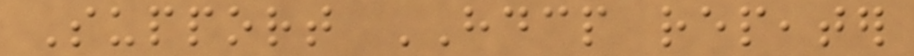Support HDCP repeater
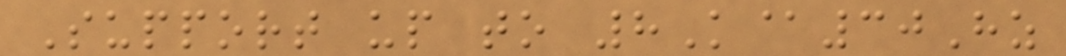Support up to 8K@30Hz
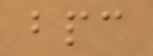bpc
